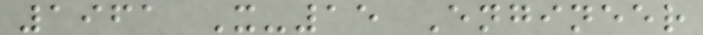1961 X-15 Engineer
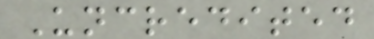Uncredited
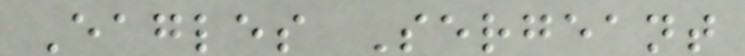Eagles Sergeant
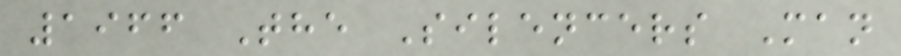1966 The Silencers Man
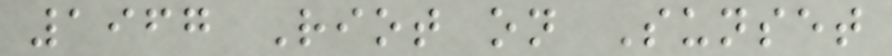1967 Riot on Sunset
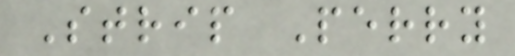Strip Perry
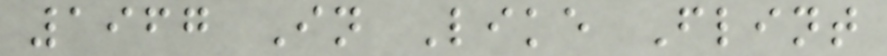1967 In Like Flint
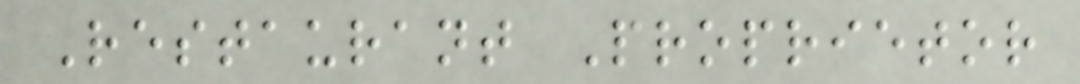Restaurant Proprietor
